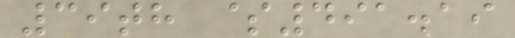39th $491.19
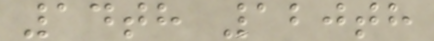14th 120th
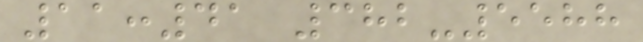11:41 382-5588
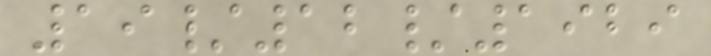19/12/1929
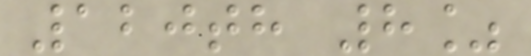120th 8%
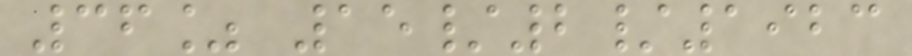36% 15/2/1923
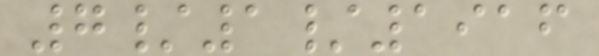7/1/1916
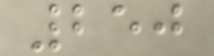250
